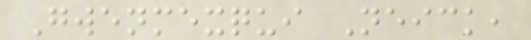Gwenmexqui Neick,
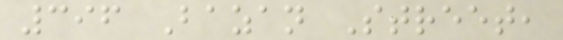396 Bazan Street,
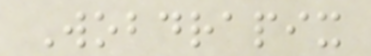Wobdrapix
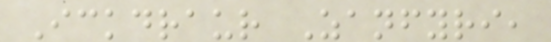Ickdraur Zanfyri,
